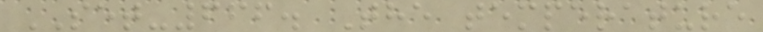SET-666. The temperature
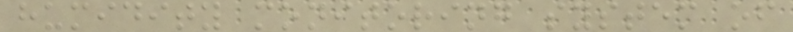humidity monitoring system of
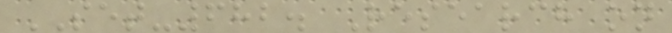SET-682. Research on
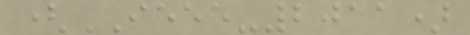(IEEE-2011)
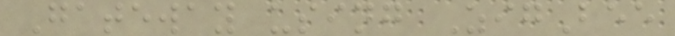Gateway using ZigBee
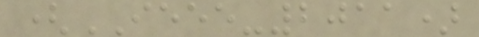(IEEE-2011)
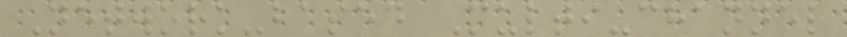Network-based Multi-channel
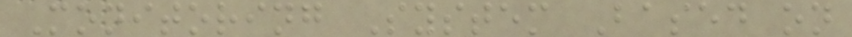Monitoring System Based on
